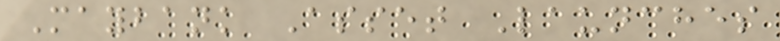Maybank Asset Launches
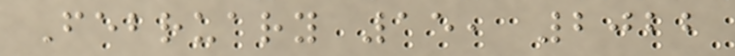February 15, 2022
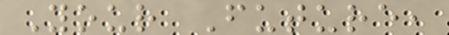Your Future,
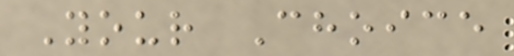Your Choice
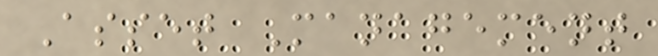Asset Management
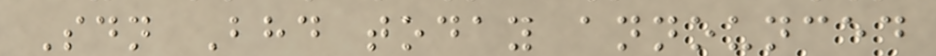Sdn Bhd today announced
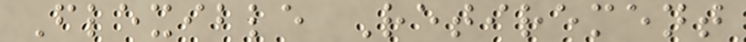Flexible Retirement
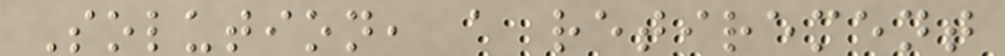Solution, a retirement
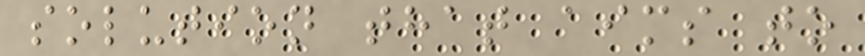solution that aims to
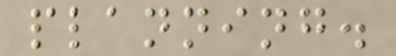planning.
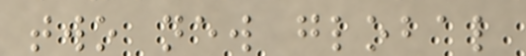two new global
